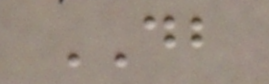DB
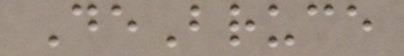DeBruce
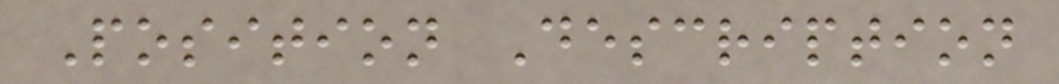Position Description
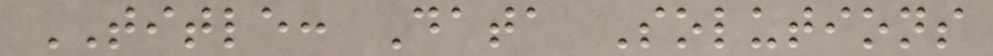TITLE: Data Solutions
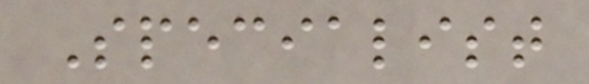Specialist
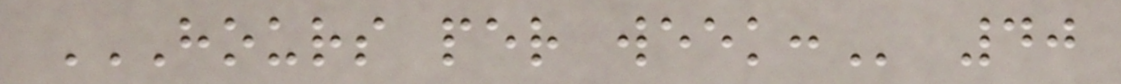HOURS PER WEEK: 40
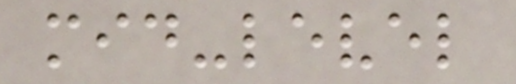mid-level
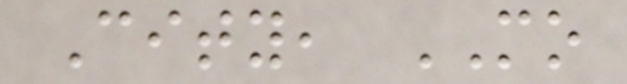City, MO
